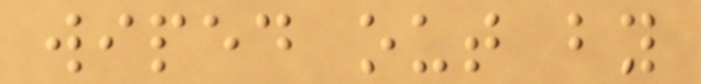wiped out by
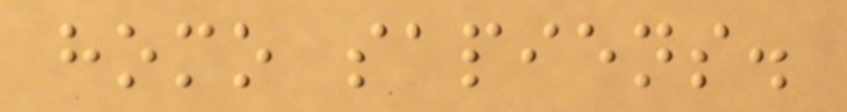homo sapiens.
